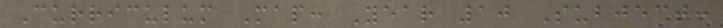Curriculum Map: Year 10 Subject:
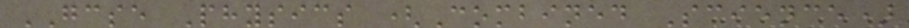GCSE Physics (Combined Science)
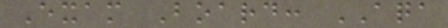Exam Board: AQA
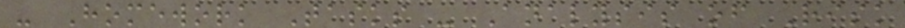- Homework Tasks - Analysis of Risk
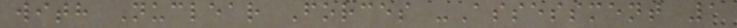with Nuclear Forces -Assessment 1
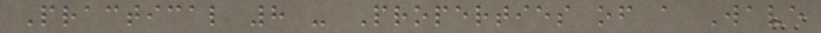Practical 8 - Properties of a Wave
